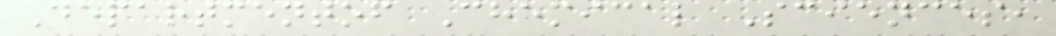Departmentof Chemical Sciences,
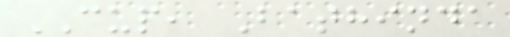CUP, Bathinda
